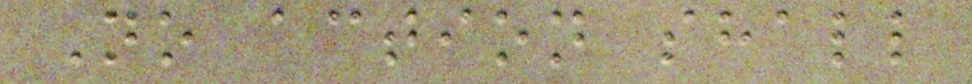No action shall
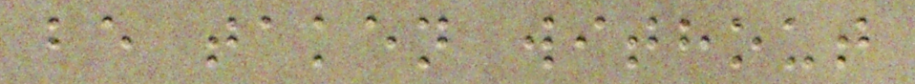be taken without
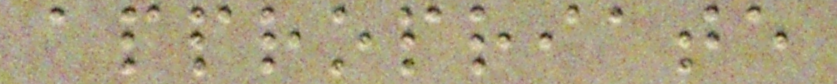appropriate
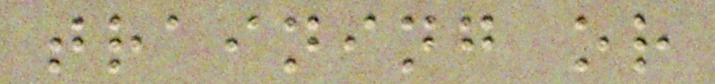training or
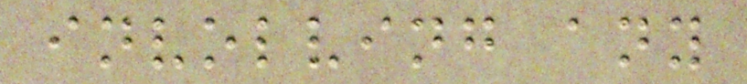involving any
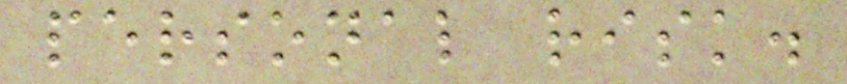personal risk.
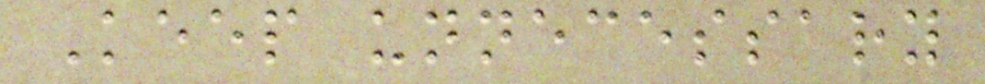Keep unnecessary
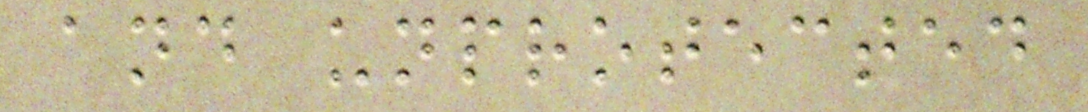and unprotected
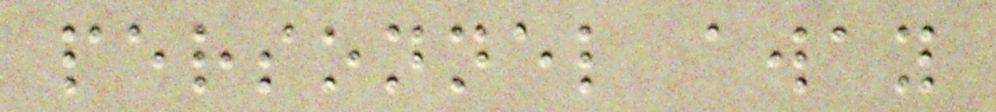personnel away
